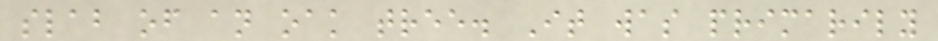slab of an oak tree. It was primarily
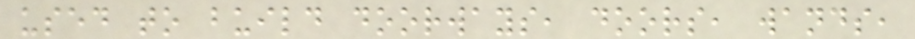used to build doorways, doors, wands,
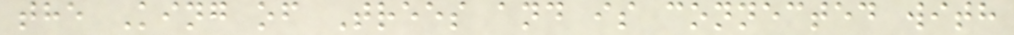the King of Trees and is connected with
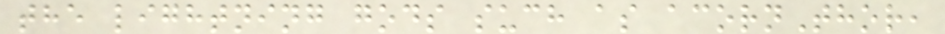the lightning gods such as acornThor,
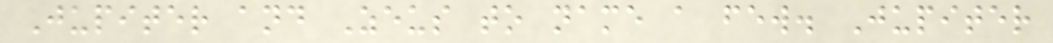Jupiter and Zeus to name a few. Jupiter
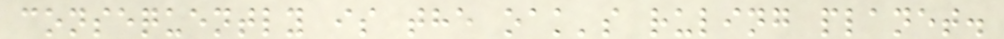consequently is the oak's ruling planet.
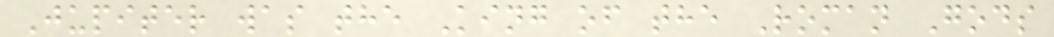Jupiter was the King of the Roman Gods
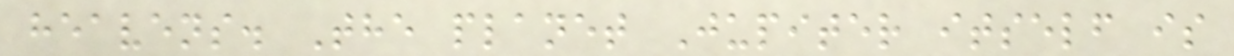heavens. The planet Jupiter itself is
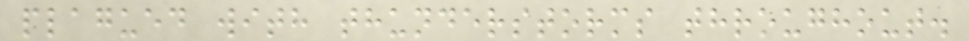plagued with thunderstorms throughout.
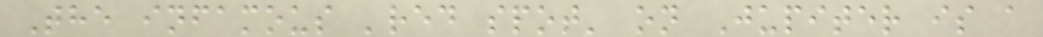The infamous 'red spot' on Jupiter is a
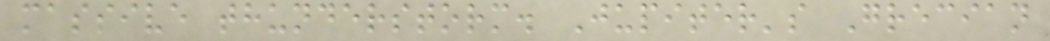massive thunderstorm. Jupiter's Grecian
